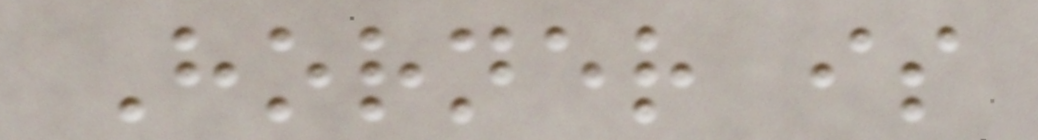Horner is
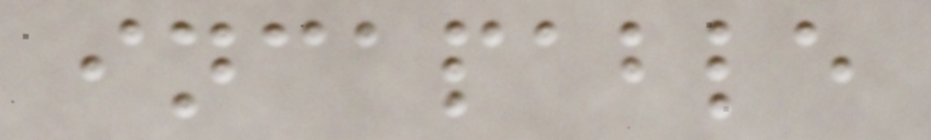incapable
